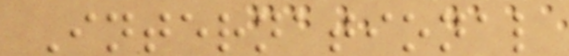International
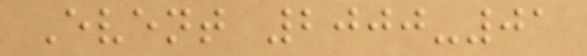Event 2000-01
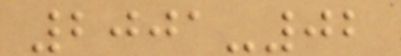2001-02
